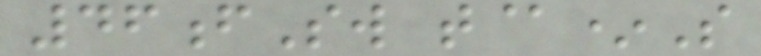46fSw t@*S
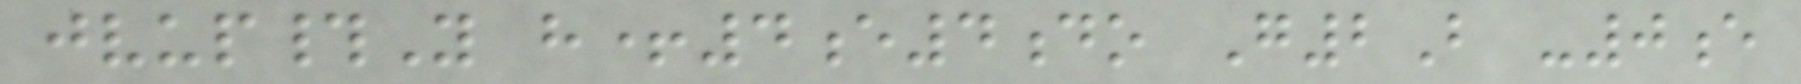jvup#Y h+4e4do G2B -0e
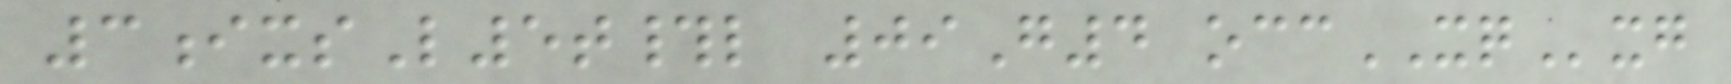3ixsL5t#l 09G4 occXQxg
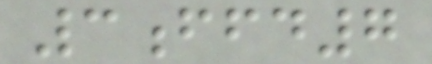3ffd7
